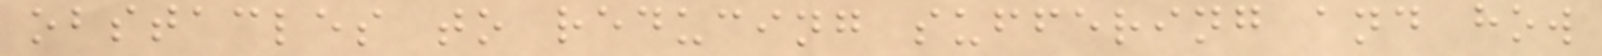obstacles to reducing suffering and how
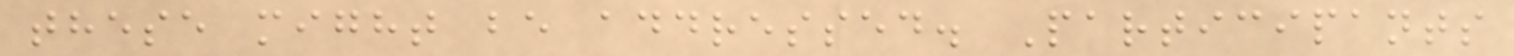these might be addressed. Participants
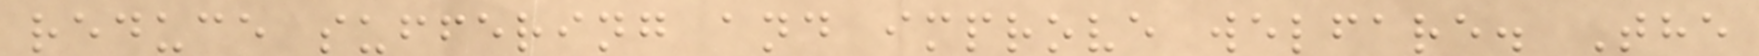reduce suffering and improve welfare. The
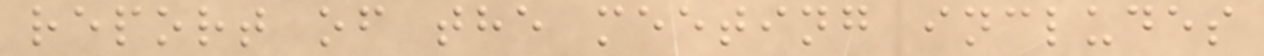report of the meeting includes
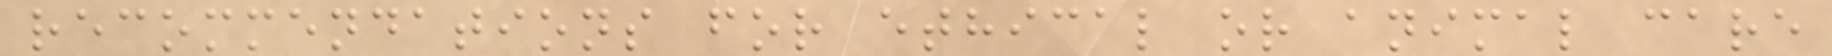recommendations for ethical or animal care
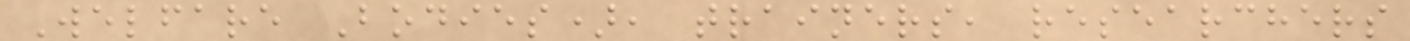Welfare Bodies), trainers, researchers
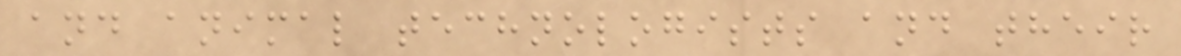and animal technologists and their
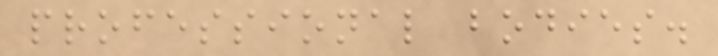professional bodies.
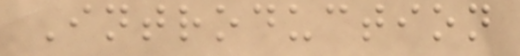Introduction
